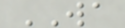WA
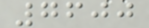7600
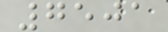7501
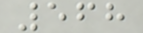568
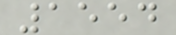1554
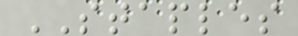STAPLES
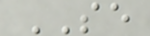SE
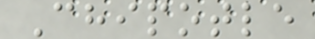Chipotle
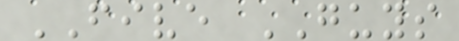FIVE GUYS
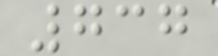737
